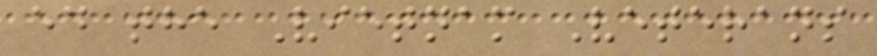ed the Vietnam Veterans
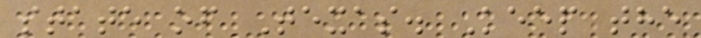state of Texas. Keep the
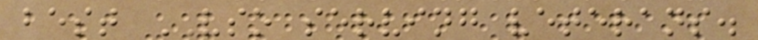best VSO serving veterans.
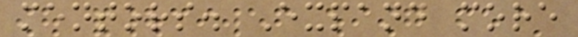mentors. Expand more
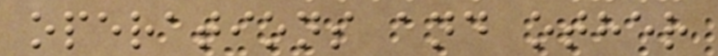operations and other
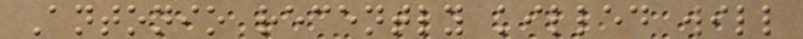Antonio recently killed will
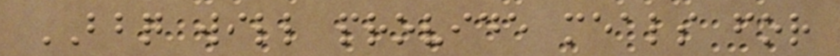BBQ will provide meals for
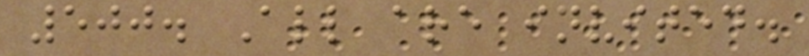500. All are invited.
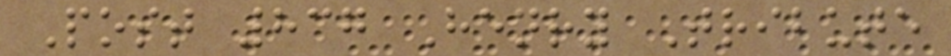Post 837 Henry Tribute
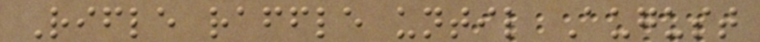Rifle raffle until August
